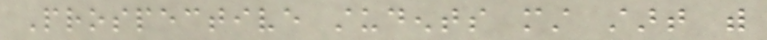Prospective students must start with
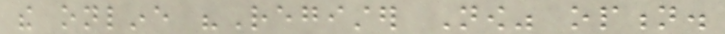the online "Register Now" option.
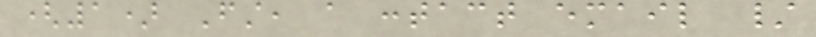(1) First, a contact email /
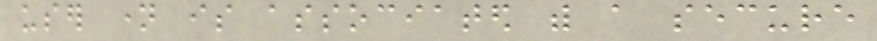user name is associated with a secure
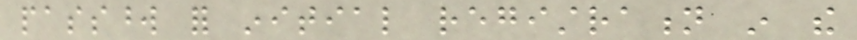password for initial registration in the
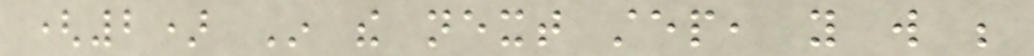(2) In the next step, you will be
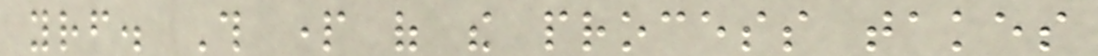yourself. This part of the process takes
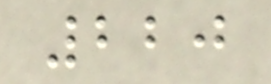220
